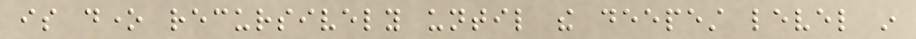is done recursively until the deepest level in
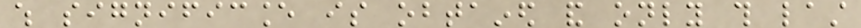which significance is obtained and only this last
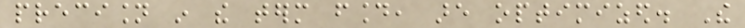precision in the term found, are optimized. The
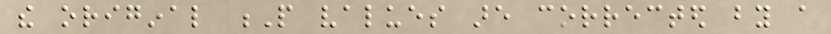the original P values are corrected by a
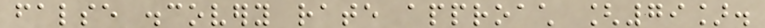false discovery rate approach [79].
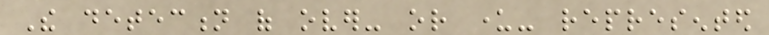The detection of over- or under- represented
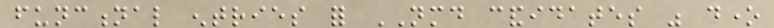functional entries for NMD candidates was done
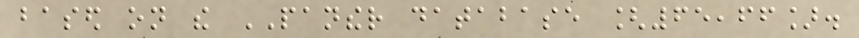based on the PANTHER database [65,66].
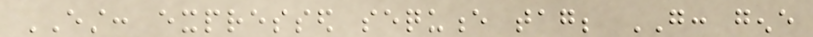EST: expressed sequence tag; GO: gene
